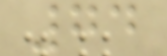74
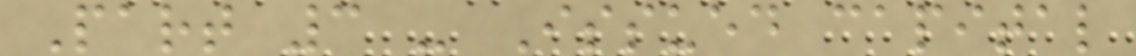Part 3 - Issued capital
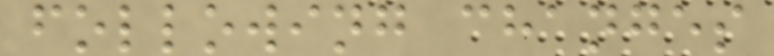following changes
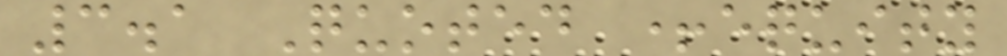3.1 Quoted +equity
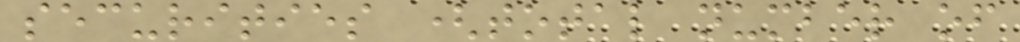securities (total number of
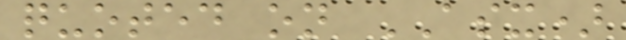quoted on ASX)
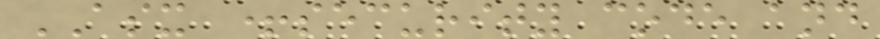ASX +security code and
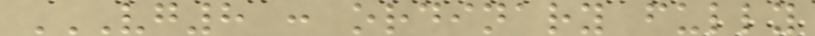VG8 : ORDINARY FULLY
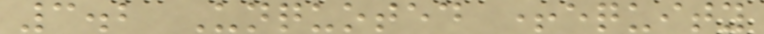3.2 Unquoted +equity
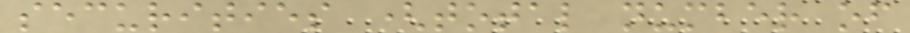securities (total number of
